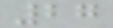27
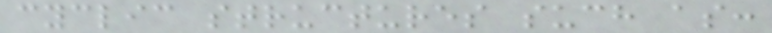cyclic structures such as:
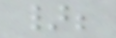};
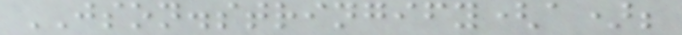JSON.stringify(a);
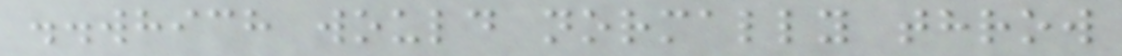..which would normally throw
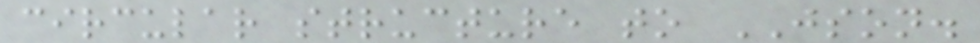circular structure to JSON.
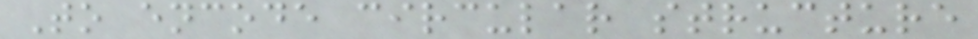To encode circular structure
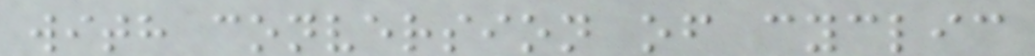with conversion of cyclic
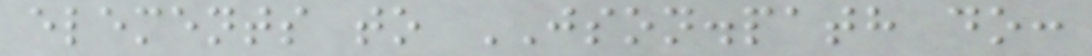elements to JSON.path do:
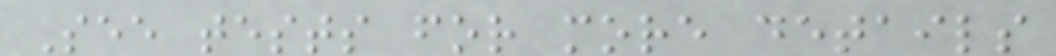See tests for more details
